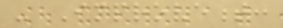- Improvement:
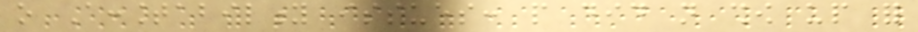o Accountability issues: people did not show up for
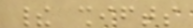their shifts
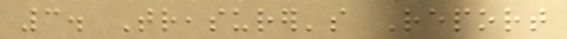3. Treasurer's Report
